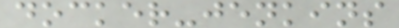docker-jenkins
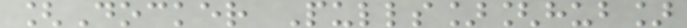[Docker Pulls][hub]
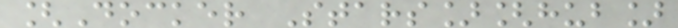[Docker Stars][hub]
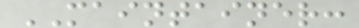MAINTAINER:
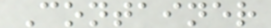Container
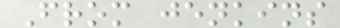From jenkins
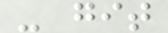- git
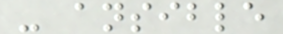- ansible
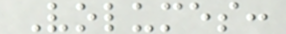Volumes:
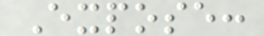Expose:
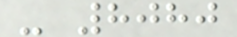- 8080
